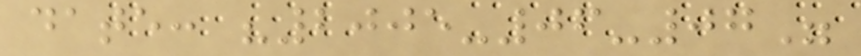date: "2005-06-07"
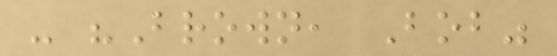- "Brown, Bob"
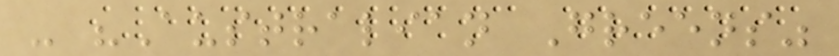- "Australian Greens"
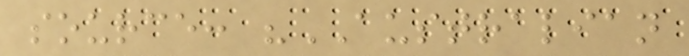source: "AUSTRALIAN
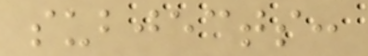subjects:
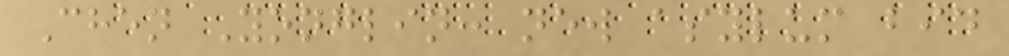Chen Yonglin: new asylum bid
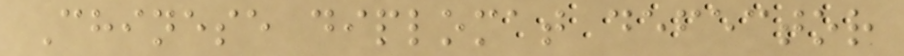Chinese diplomat defector
